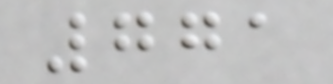771
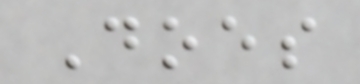Does
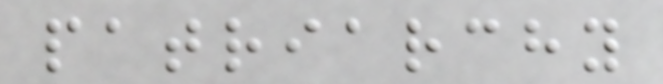patriarchy
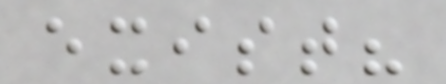exist?
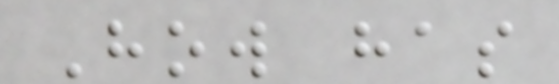How has
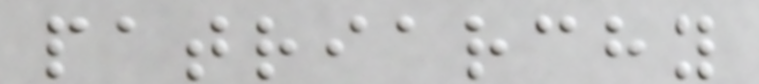patriarchy
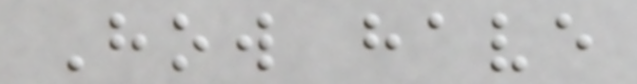How have
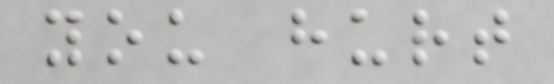you hurt
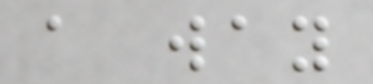a way
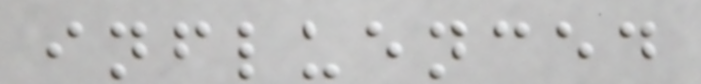influenced
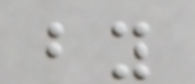by
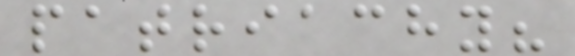patriachy?
